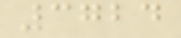3724
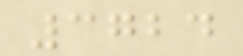3724
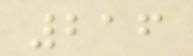216
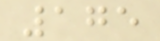175
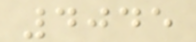4045
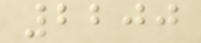2200
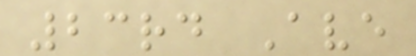23rd Ave
